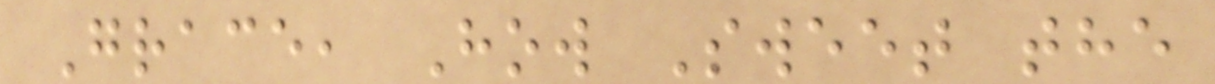Grace, How Sweet the
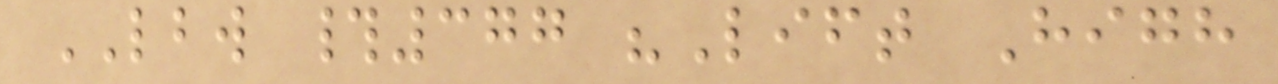LBW #377 "Lift High
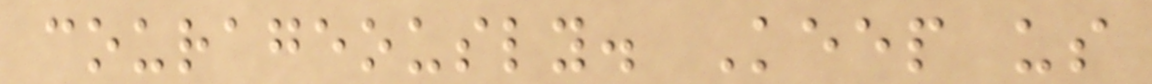courageously. Keep us
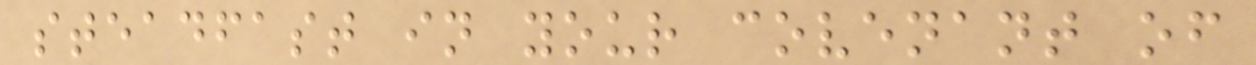steadfast in your covenant of
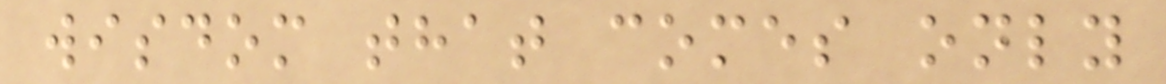wisdom that comes only
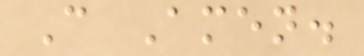C Amen.
